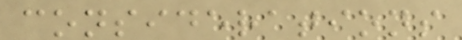considerations
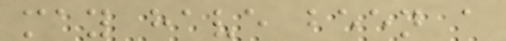may have been a
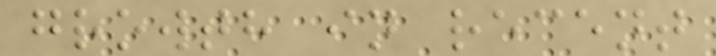growth in recent
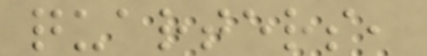quarters,
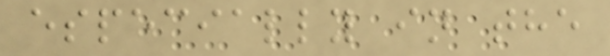especially in the
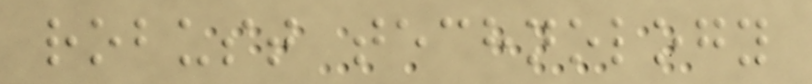robust technology
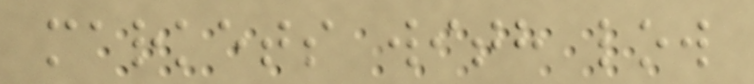markets with low
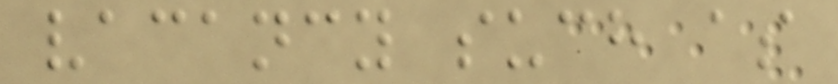vacancy such as
